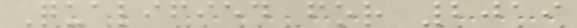Qualified for 2019
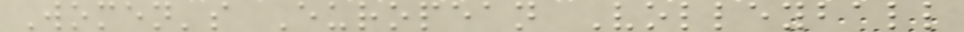Women's European Volleyball
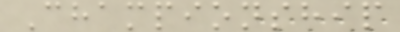Championship
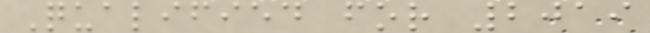Qualified for 2019
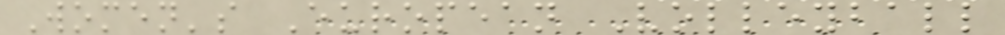Women's European Volleyball
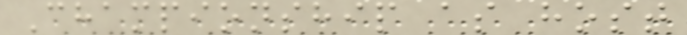Championship as host
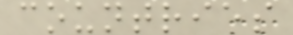countries
